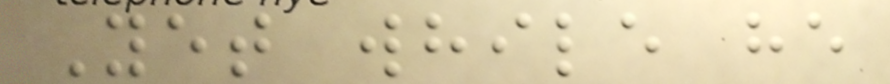Yet while he
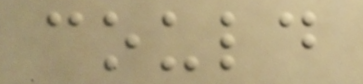could
